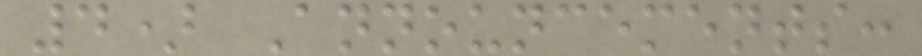4) Announcements:
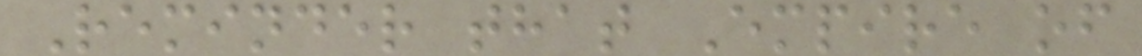Reminder that Empire of
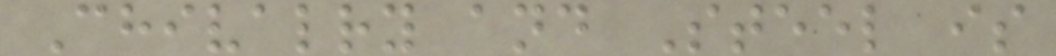Chivalry and Steel is
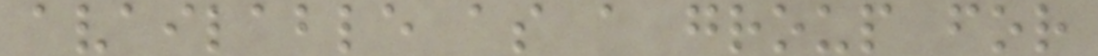available as a group for
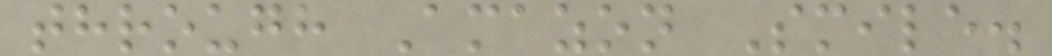through Amazon Smile.
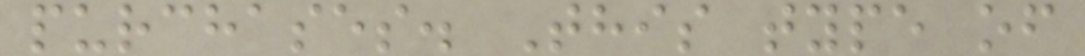purchases. This type of
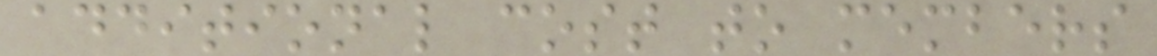additional cost to members
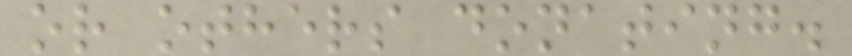or others donating.
